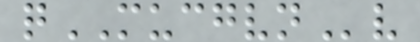qMUCGVNv
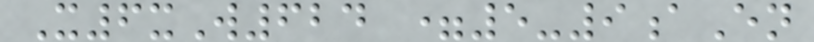X6xW624 =5-9aEn
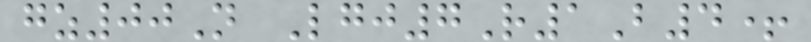gz00N Lgj7R1B4+
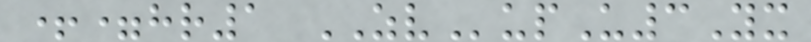+=hr1 ZVupU3Yx
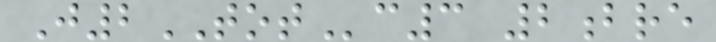J2TOTc3 2bre
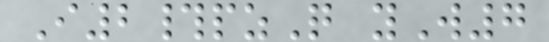I2#pzQ yW7
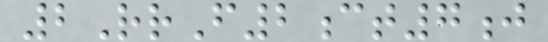2RrF2ct7j
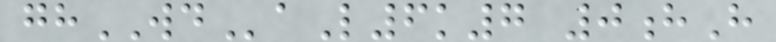ghWDaL6k7 0hH
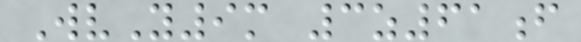WvY9m 3z61f
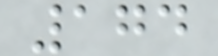174
